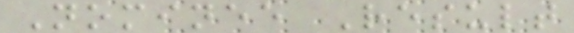Nominee Result
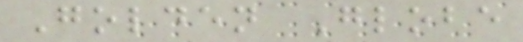Golden Globe
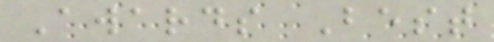Awards Best
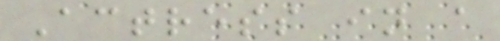Actress in a
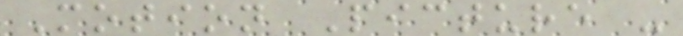Motion Picture -
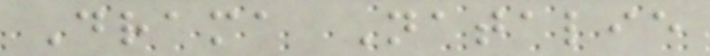Drama Natalie
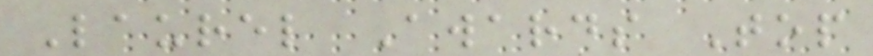Laurel Awards Top
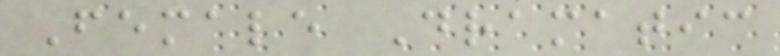Female Dramatic
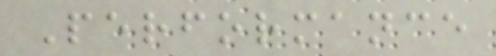Performance
